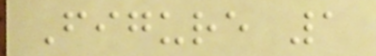Figure 1
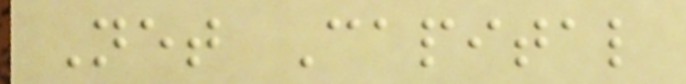Net Capital
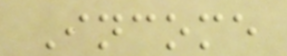Income
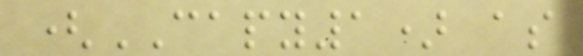(CAPY1) as
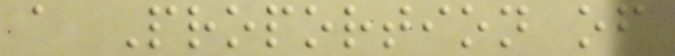a Proportion of
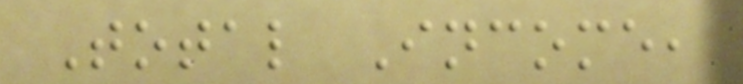Total Income,
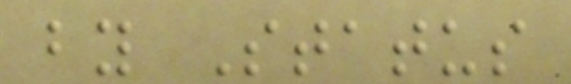by Status
